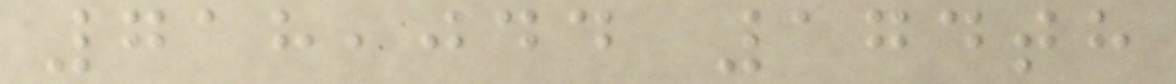718,044 174th
